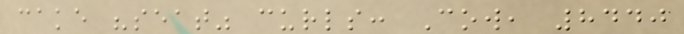cake "seat" curls: Cow, 8440
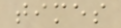times
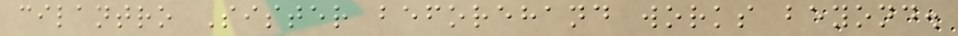cilantro Sister beforehand works beyond.
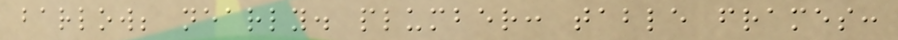barlow; nearly. plumber: table frames:
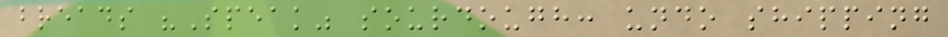breads "Speak" sourdough: undo shipping
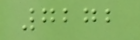7272
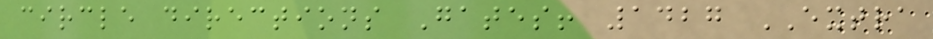circle directions Gates! 1427 EXTRA
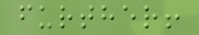further!
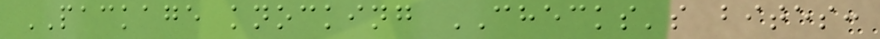PACKAGE knocking CHECKS's bites:
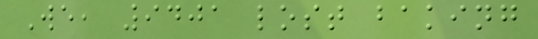We, 9401 lost baking
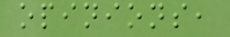opinions,
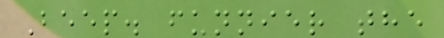Beep. funnier the
